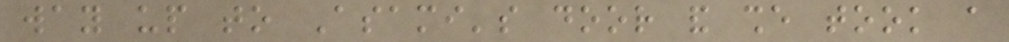way up to Asami's door and she took a
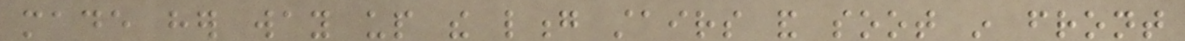made her way up the long stairs and soot in front
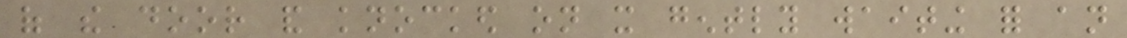of the door and knocked on it gently waiting for an
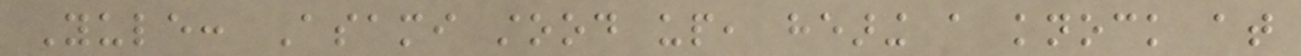Yule: Asami stood up, hearing a knock at
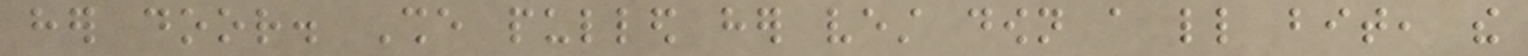her door. She pulled her vest down a little bit, the
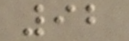92
